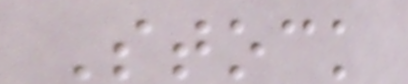Stock
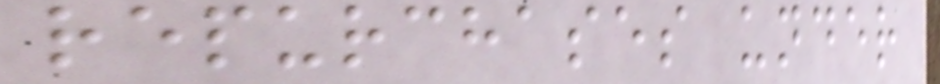repurchases under
